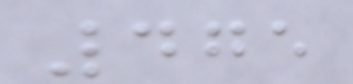475
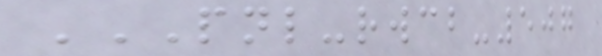PNL-RWCB-507
